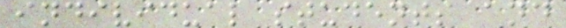individual students and
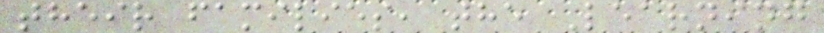their families, the Learning
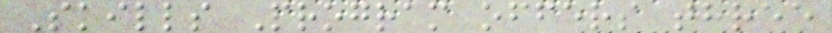Skills Program offers three
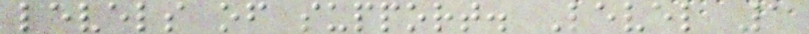levels of support. Level 1
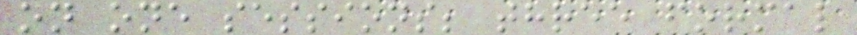on one sessions; three formal
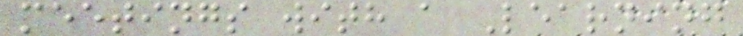meetings with a Learning
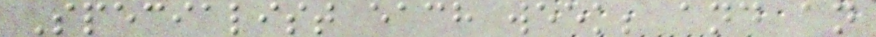Specialist each week; and an
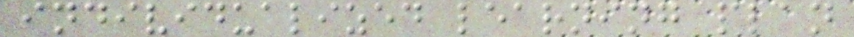individualized learning plan
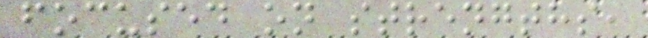focused on strengths,
